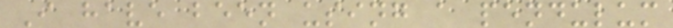I have been using a pendulum
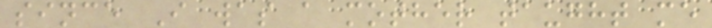since I was a mother taught me
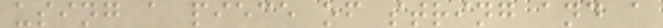using a piece of string and a
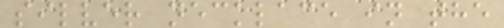silver necklace in the
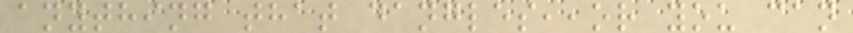anything that dangles,,or you can
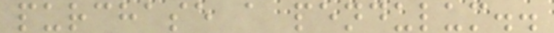purchase a pendulum..
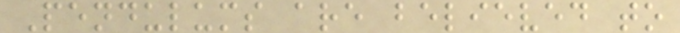Pendulums are believed to
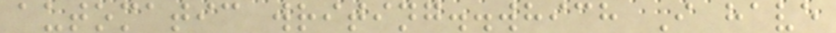automatic writing..which I have
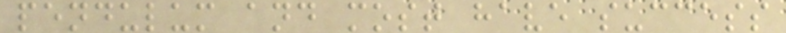pendulum and most have success
